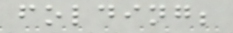folding;
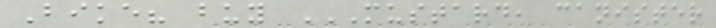Bike? buy MUSTARD, CANISTER
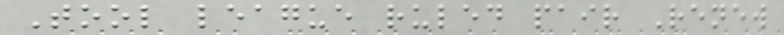Tool league ruled pair Renew
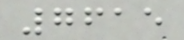7615
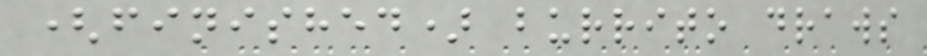(finished) burrito draws
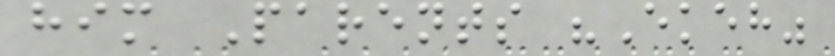him Parents "Ekeh"
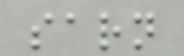sarn
